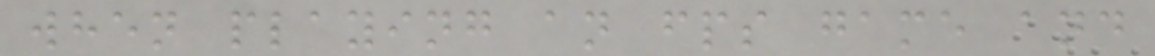when playing an fps game and
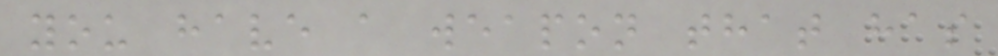you have a weapon that has
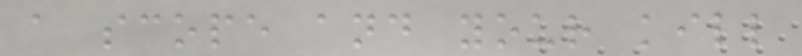a scope and your kill
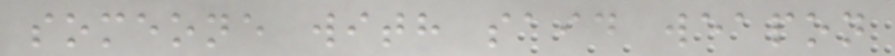someone with said weapon
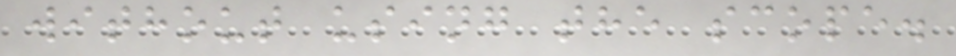without using the scope.
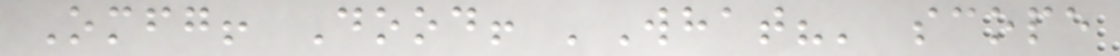Omfg! Dood! 'What?' scope
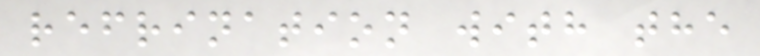refrination with the
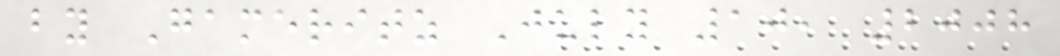by Gameritz July 10, 2008
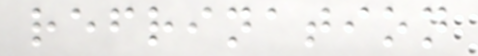refrination
